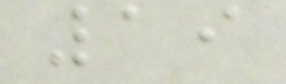19
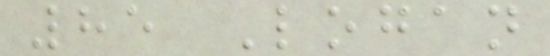85 Logan
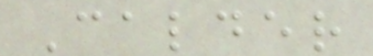Calder
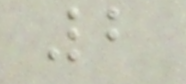2
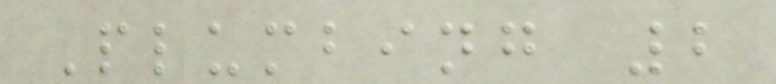Plumbing 2
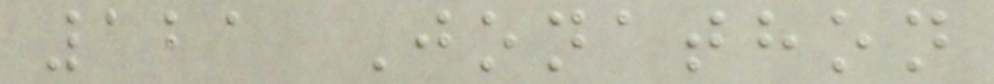121 Jonathon
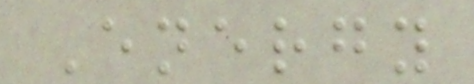Energy
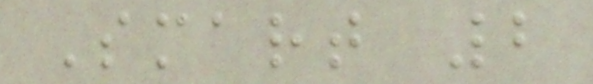Smart 2
